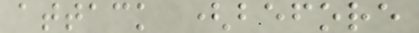attack (before
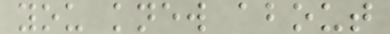you knew about
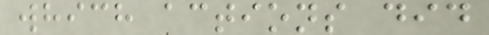which actions did
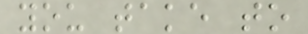you take to
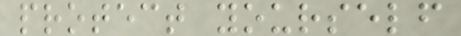protect yourself
